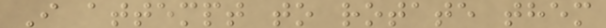I attempt to rotate them
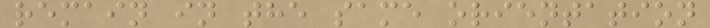remain in the same orientation
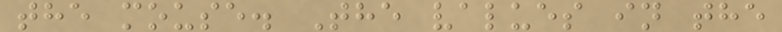the mouse. The values in the
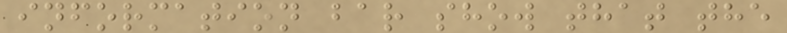information bar show that the
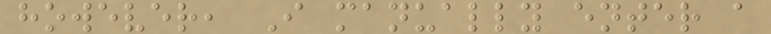however, I manually enter a
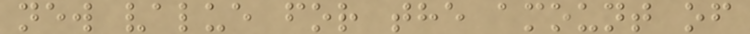new value for the amount of
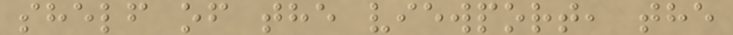shelf of the viewport, the
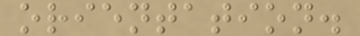orientation.
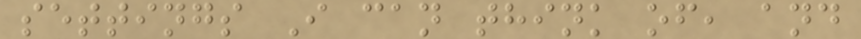settings I can think of, and
